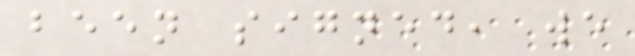been signed, we
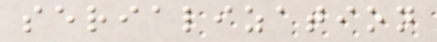serialization
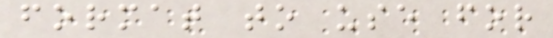format to use for
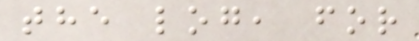the log, for
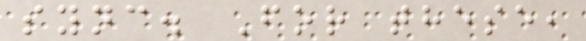sync. For these,
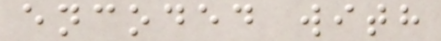encoded with
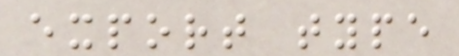export type
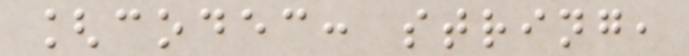[codec: string,
